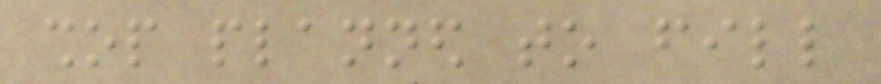shop planned to fill
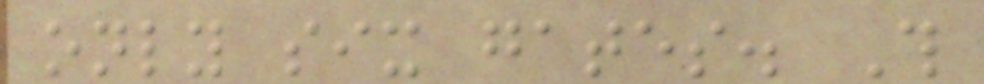only six gates. This
